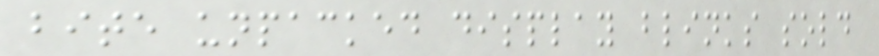bite unpacked display blinks sold
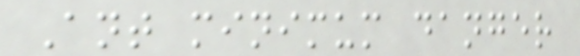Ant minimum danger
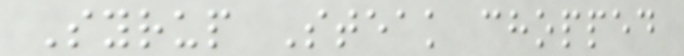Syrup Steak chopped
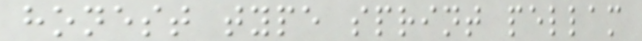honest type sprint pellam
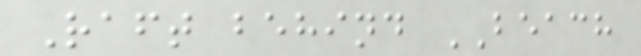Raft behind BEACH
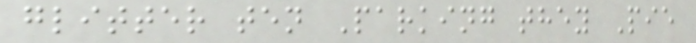glitter ten Parking they Pie
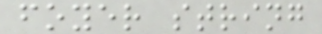foyer string
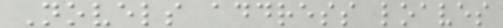Novels address loaves
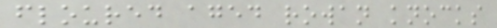floured aged rowan knocks
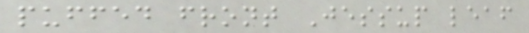puffed front Jessup leaf
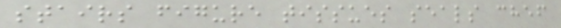stairs figure tissues seals chef
